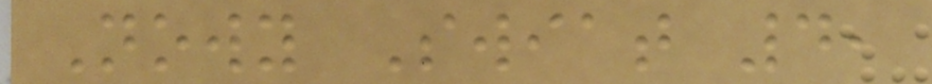Nowy Swiat 4,
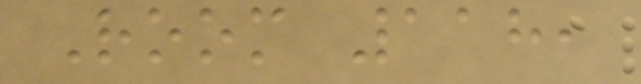Room 118,
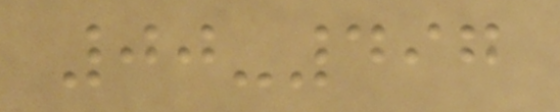00-497
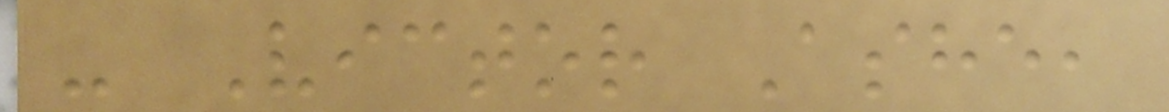- Victor Ashe,
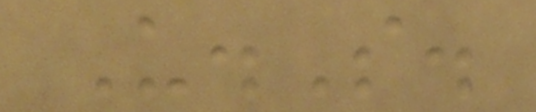U.S.
